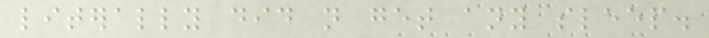literally did not get any sleep.
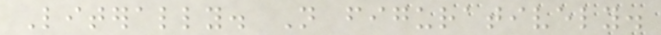Literally. Not figuratively.
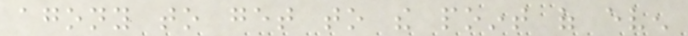agony to get to the point of even
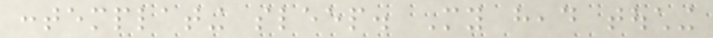contemplating sleep. My head touching
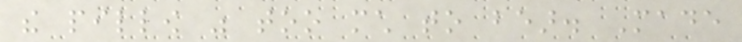the pillow was too much to bear. Made
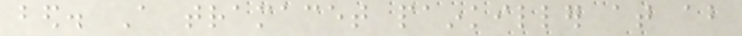bed. A tramacet painkiller at about
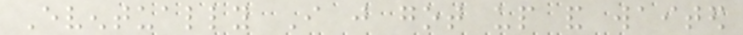Eventually I just got up and waited
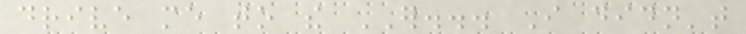drive me to the ER... I didn't
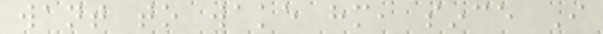want to wake him, since I
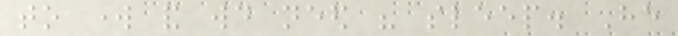to work and would need his sleep. He
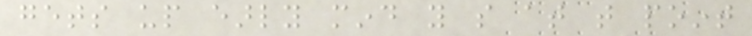gets up early mind you so at that point
